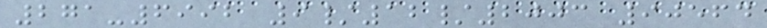271-6992 9/12/2003 90564
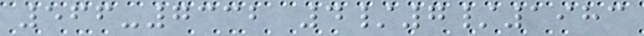566-7332 4/7/1983
